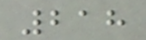218
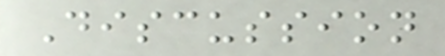Discussion
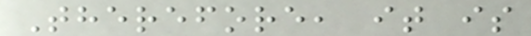Therefore, it is
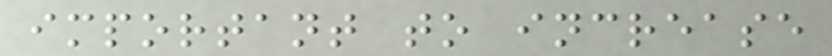important to increase
